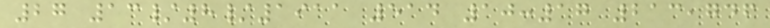27 13/8/1911 514 10:17 213,746
